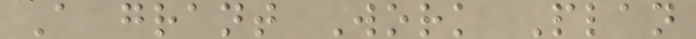A grant Work Plan
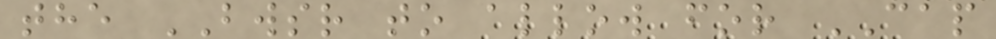the BWSR to allow for CAP
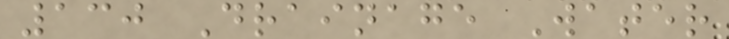130 Drainage Water
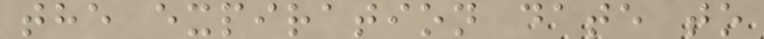the expiration date to
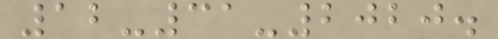12-31-2020.
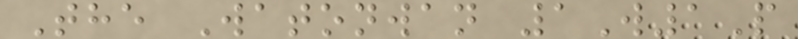The Watonwan 1W1P
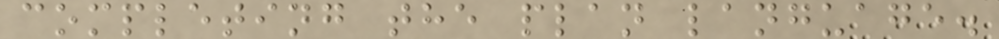completing the plan language.
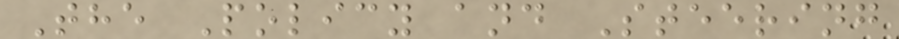The Policy and Steering
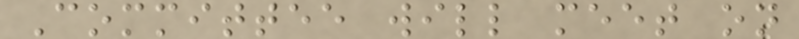Committee will meet on
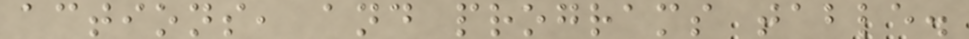actions, and programs table.
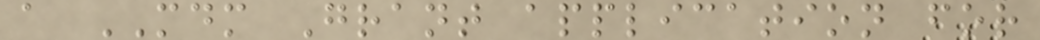a MDM Grant application for
